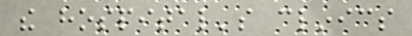the hospital's clinics
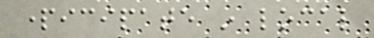participate in local
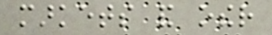markets and other
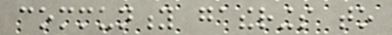community gatherings to
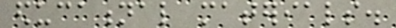educational materials.
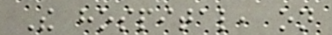The hospital, on
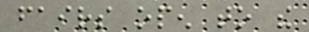fairs open to the
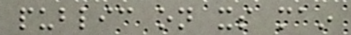public on its main
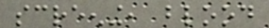screening, blood
